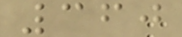360
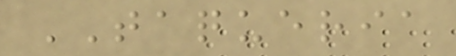TAQUERIA
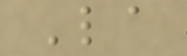La
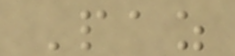Paz
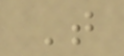T
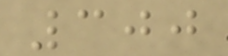300
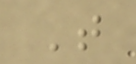T
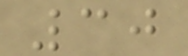30
